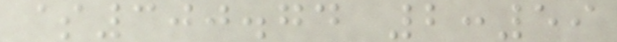$300.74 2:59
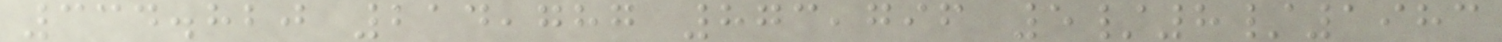334.820 214,787 873,796 5/8/1983
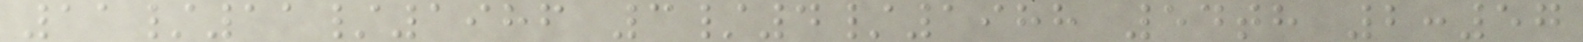11/11/1986 3/4/1988 54th 2:57
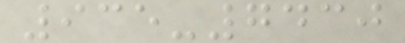935-7430
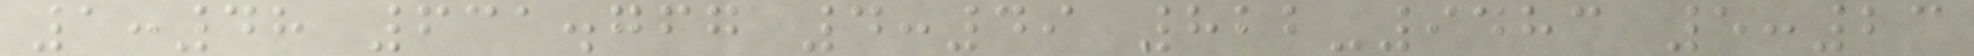1:48 631.767 4:49 822-9483 5:23
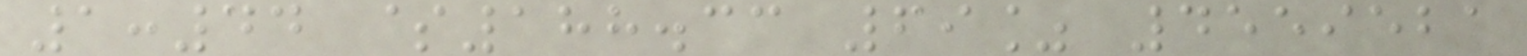1:44 $188.33 69% 4559521
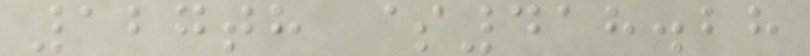127th $418.28
